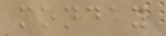monday
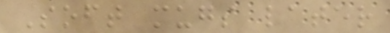Soft mugs later
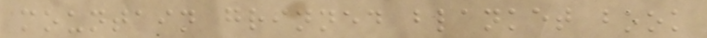mountain grinned blanket book
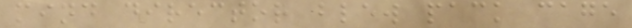mind director blew pack cage
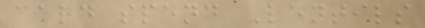card spend Lentils
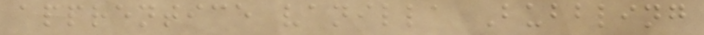apprentice vanilla Bubbling
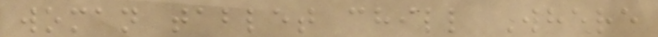woman tablet chill Where
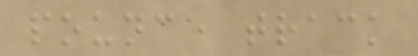pounce track
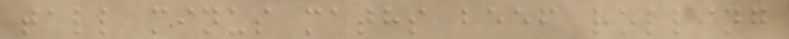tall minus maths beef rolling
